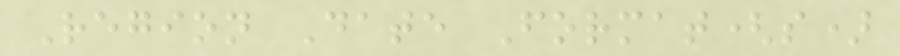Region Date Format(s)
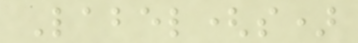Label(s)
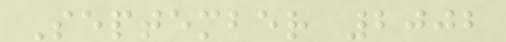September 2002
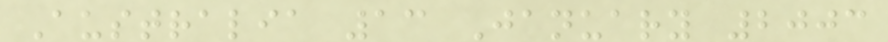Australia 13 January 2003
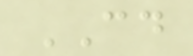CD
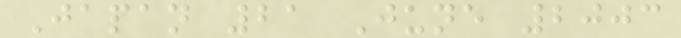Japan 21 June 2003
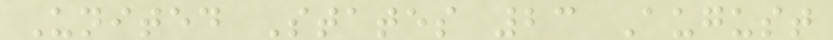United States 23 August
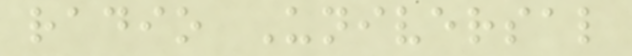radio Universal
